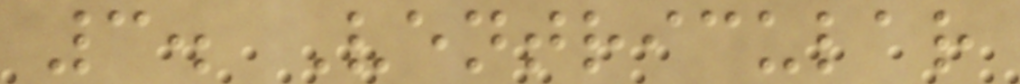3. Ventricular
